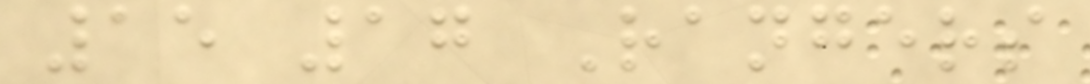15 17 Rangers
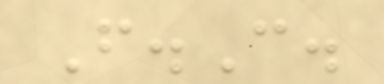F.C.
